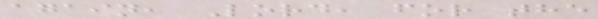again, Lord, for the
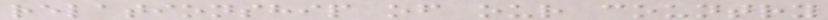relationship of our country
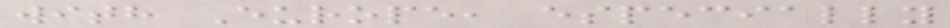with Europe, especially
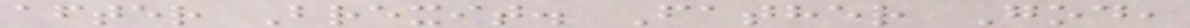after Brexit. Father God,
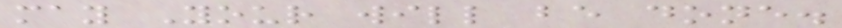may Your will be done.
